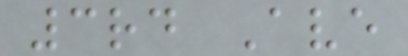3rd Ave
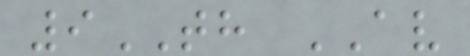9TH AV
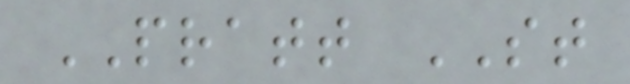PRATT ST
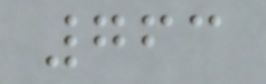763
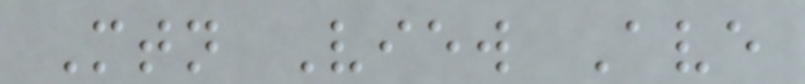Mtn View Ave
